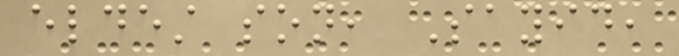eldest son, Sayid,
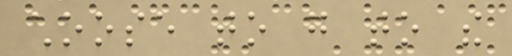choose to go to the
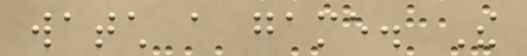watch a game. The
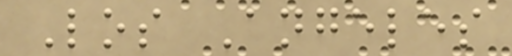Los Angeles
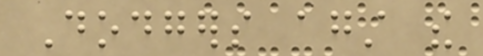Dodgers against the
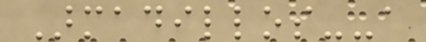Armadillos--a
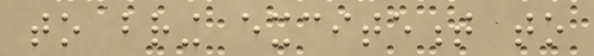to bring excitement to
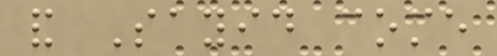and Sayid come
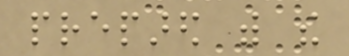prepared with the
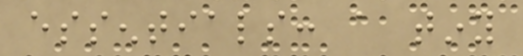essentials: a tiny
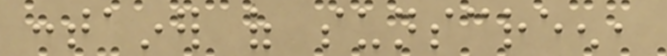container of sunscreen,
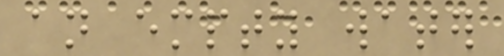an empty water
